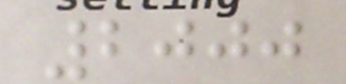2000
